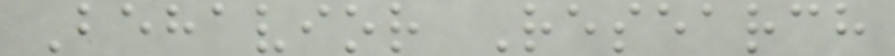Behavior Research
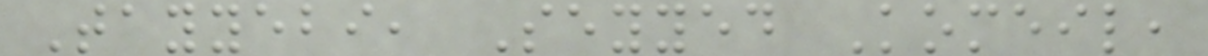Tayyebi, Seyyed Komeil,
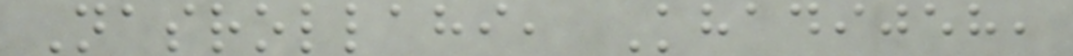Nasrollahi, Khadijeh,
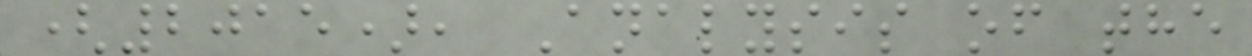(2015), Analysis of the
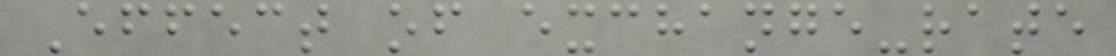Effect of exchange-rate
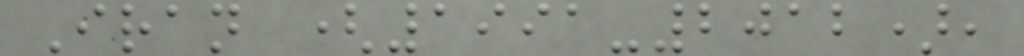Iran (1991-2012),
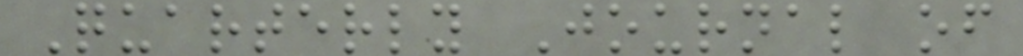Quarterly Journal of
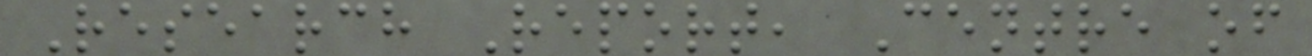Research Report, Centre of
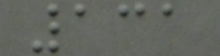131
